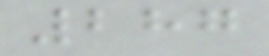287
